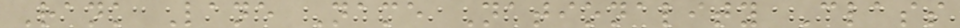Rank Lane Name Nationality Class
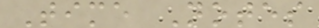Time Notes
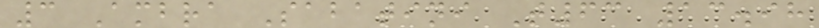3 Ambra Sabatini T63 13.98
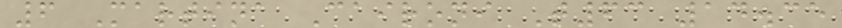6 Martina Caironi T63 14.35
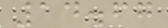14.67
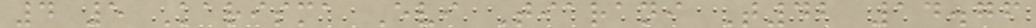4 5 Karisma Evi Tiarani T42 14.76
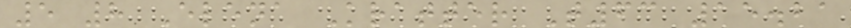5 8 Elena Kratter T63 15.21
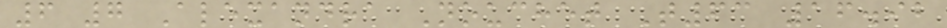6 7 Alexandra Nouchet T63 16.92
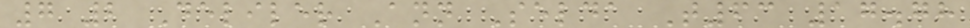7 2 Deliler Ann Selda T63 17.78
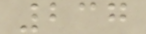237
